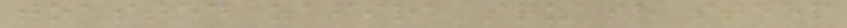toasted zafira squash steep
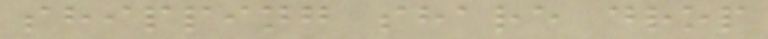shipping share drop
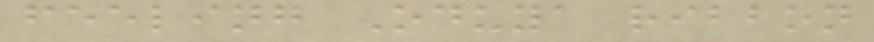feeling Oduya ribbon
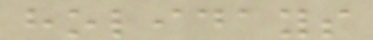holidays
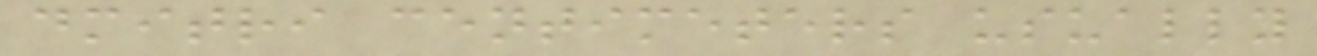dmitri centimeters usually
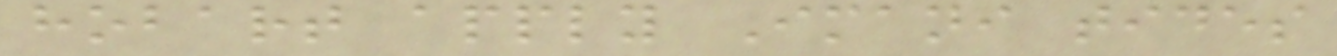hobart apply Imani tides
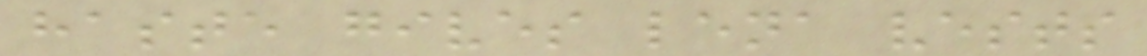haste gives lena vests
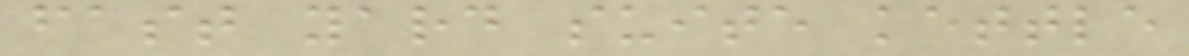fast yard suite kettle
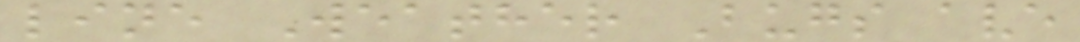line Weather Bugs ave
